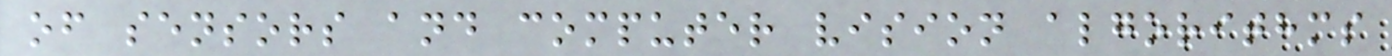of sensors and computer vision algorithms
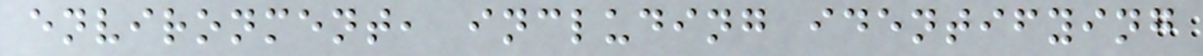environment, including identifying
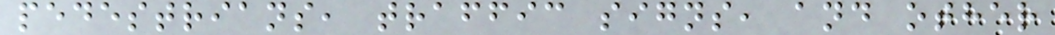pedestrians, traffic signs, and other
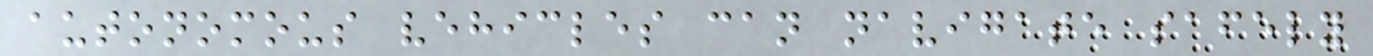autonomous vehicles can navigate safely
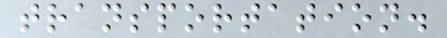transportation.
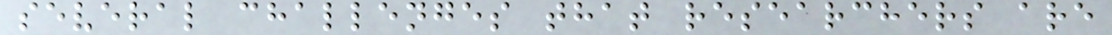several challenges that researchers are
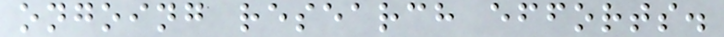ongoing research efforts.
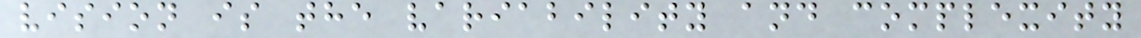vision is the variability and complexity
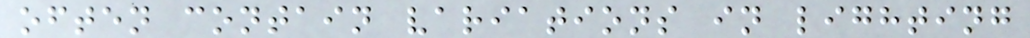often contain variations in lighting
